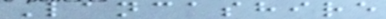Lancashire
